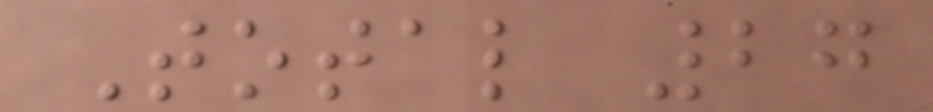Total 27
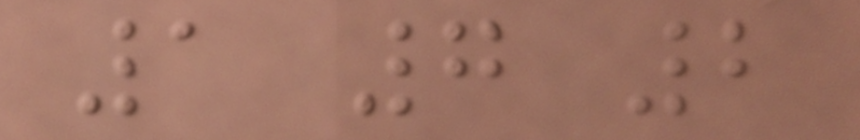1 7 2
